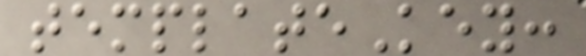templateKey:
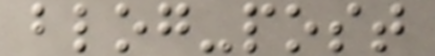blog-post
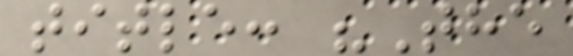title: "The
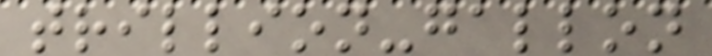trillion-gallon
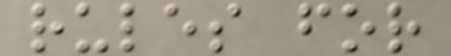rules for
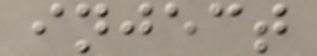inject
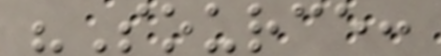"Source:
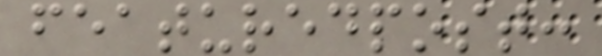featuredpost:
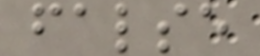false
